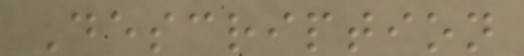Description
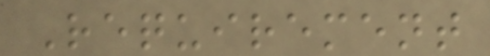Requirement
